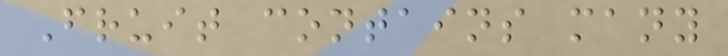Fruit contains many
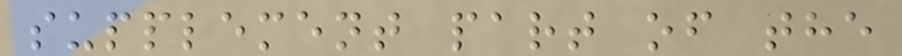supplement part of the
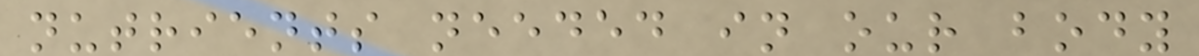nutrients needed in our body
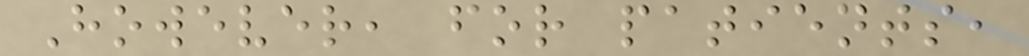However, for patients,
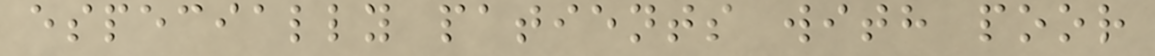especially patients with poor
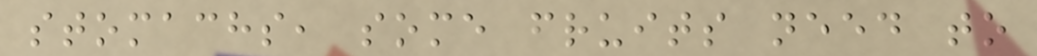stomachs, some fruits need to
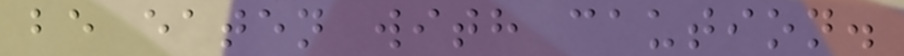be eaten with caution.
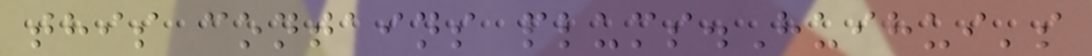this contains plums.Huihui's
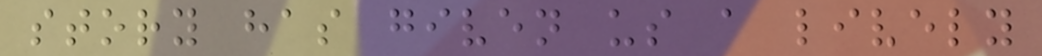story has given us a lively
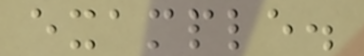example.
